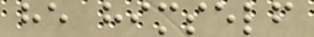he himself
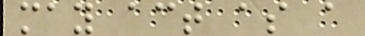may act as a
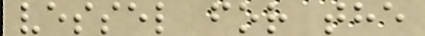vessel for the
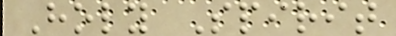Holy Spirit
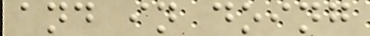and in doing
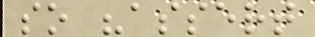so "assert
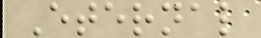Eternal
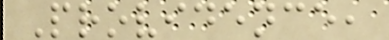Providence,
